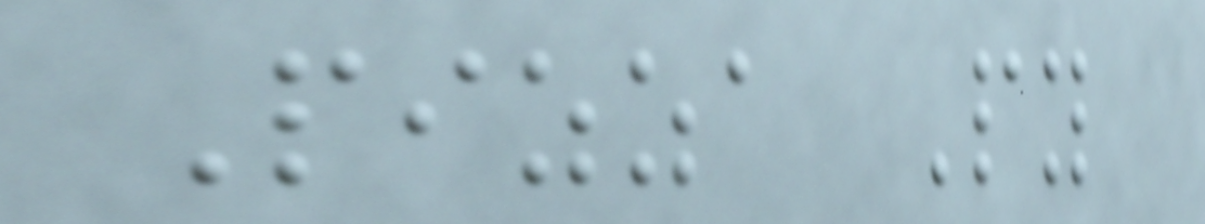Pizza Py
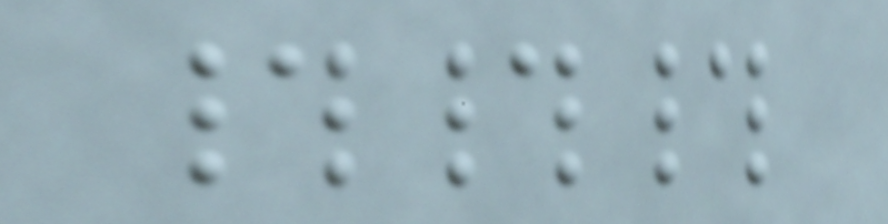###
